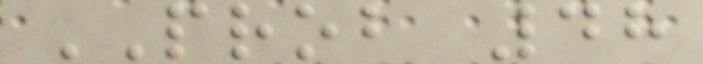PROB 48
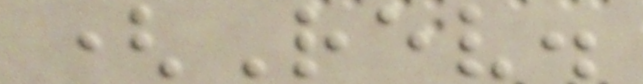(Rev.
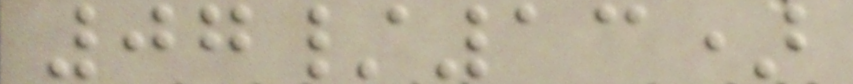07/13)
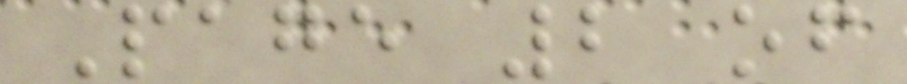Page 2 of
